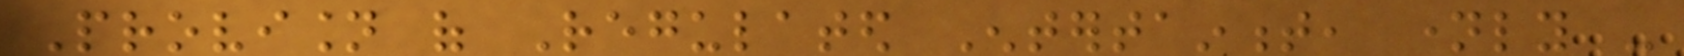Provision of Regulated Entertainment, namely -
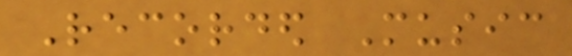Recorded Music
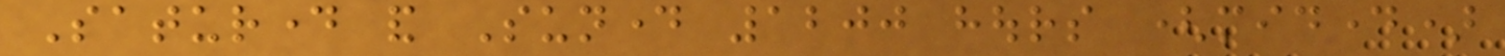Saturday and Sunday 1200 hours (midday)
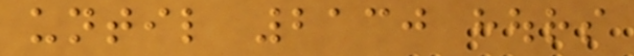until 2130 hours
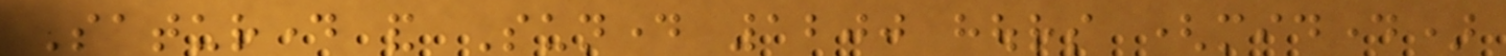Saturday and Sunday 1200 hours (midday)
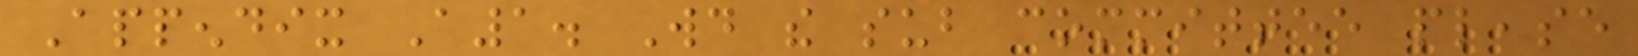Appendix A1. Would the sub committee please
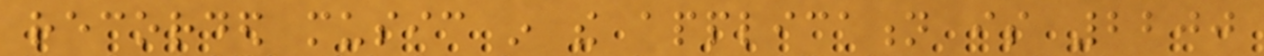recorded music in the application is 2200
